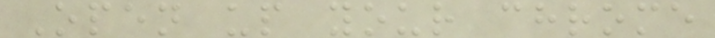Open up your chrome
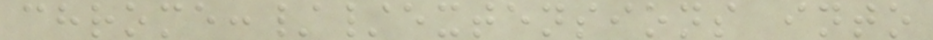chrome://extensions into
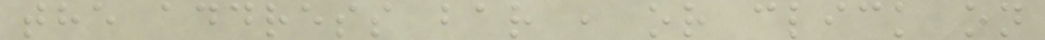the address bar , or click on
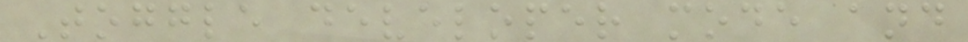Toggle developer mode and
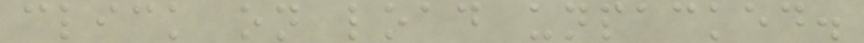click on load unpacked.
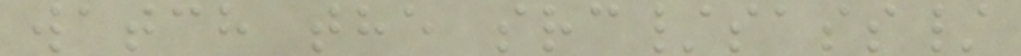watch the src/sass/
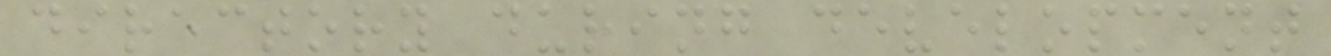directory during development
